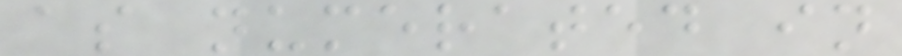as numerated in
